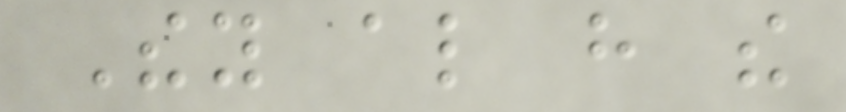They also have the
